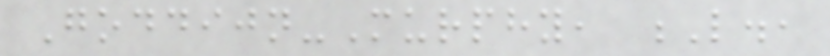Goddijn-Murphy, L.,
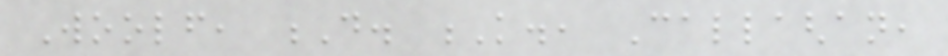Woolf, D. K., Callaghan,
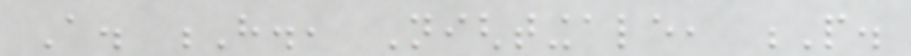A. H., Nightingale, P.
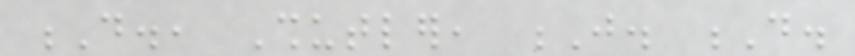D., Shutler, J. D.
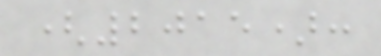(2015):
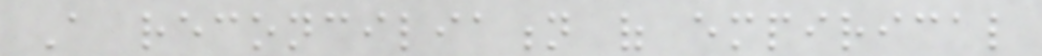A reconciliation of empirical
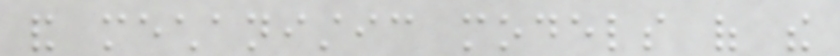and mechanistic models of the
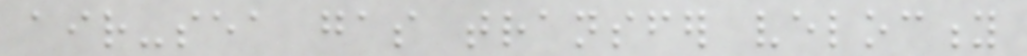air-sea gas transfer velocity
